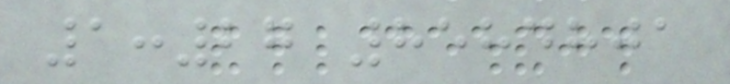1:27 8584801
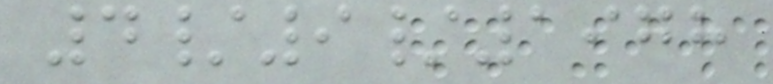4/9/1978
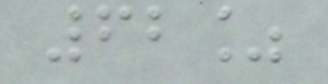62%
